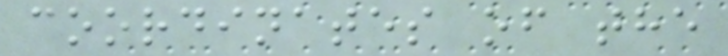coordinates of the
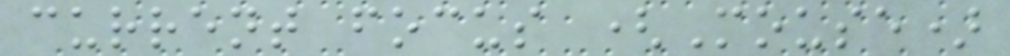current focus (Mouse)
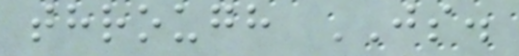through JS.
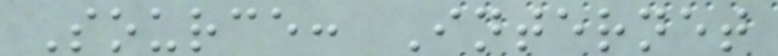Source: Internet
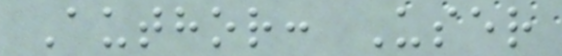Author: User
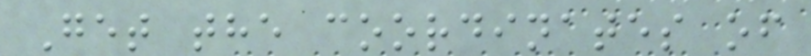Get the coordinates of
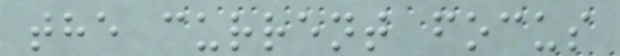the current focus
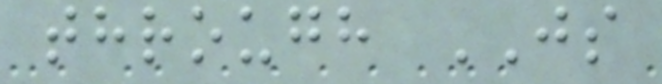through JS
